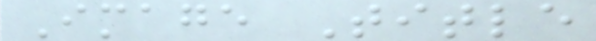Image Title
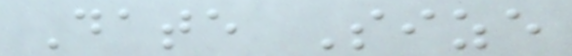Date Size
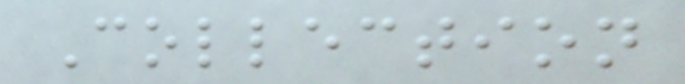Collection
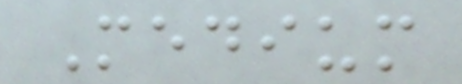Medium
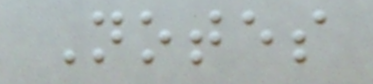Notes
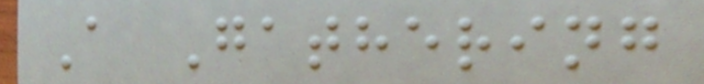A Gathering
